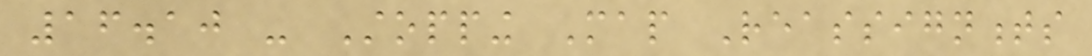16.10 - Stopping Map Reassignments
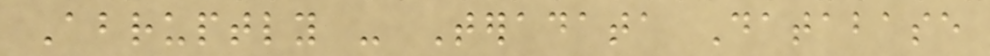Abruptly - Teradata Database
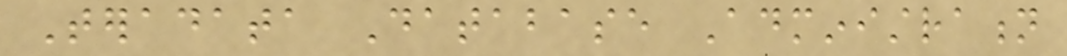Teradata Database Administration
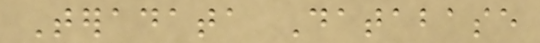Teradata Database
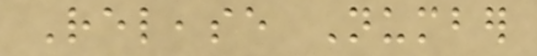Release Number
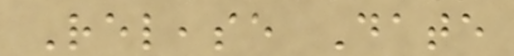Release Date
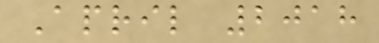April 2018
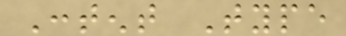Content Type
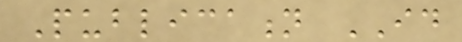Publication ID
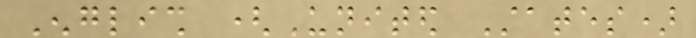English (United States)
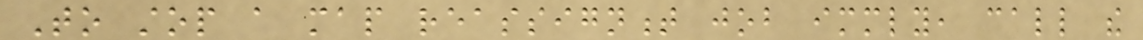To stop a map reassignment job immediately, call the
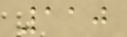110
